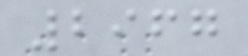2967
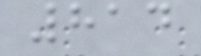814
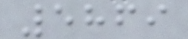5869
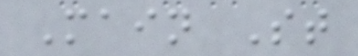Main St
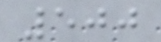500
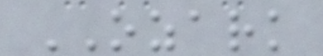OZARK
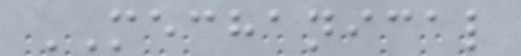MECHANICAL
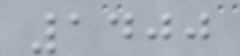1400
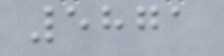5871
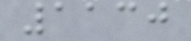1130
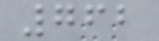762
